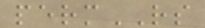permRS
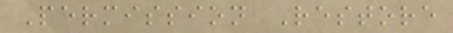Permission Restore
